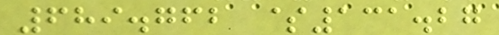689.762 $131.27
